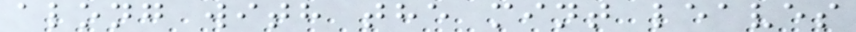along with the mint leaves
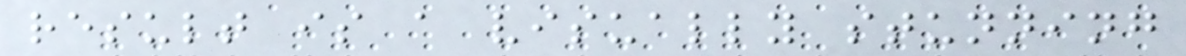result is a visually stunning
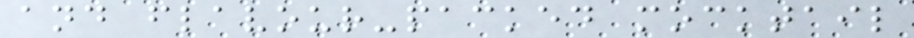and flavour-packed mocktail
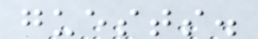guests.
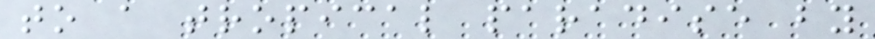to a tropical paradise by
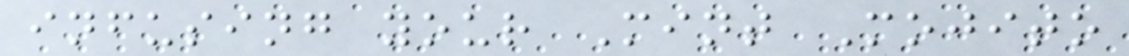infusing your Mint Mojito
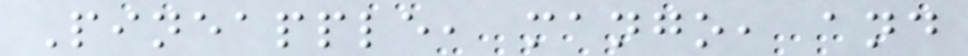Pineapple, mango, and
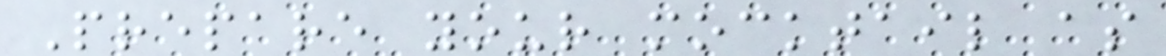Prepare your mocktail as
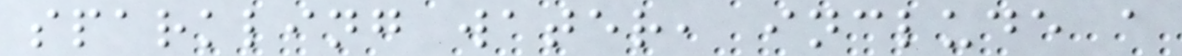sparkling water, include a
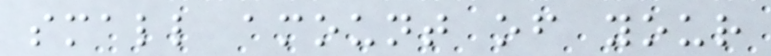small amount of your
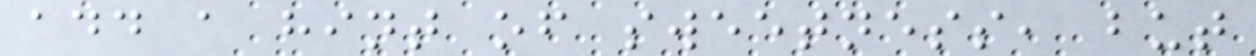add a hint of sweetness, but
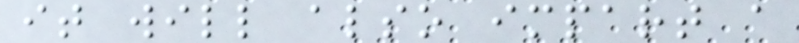it will also impart a
